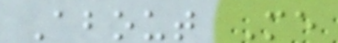About Me
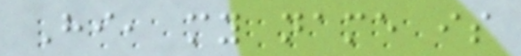Hi, my name is
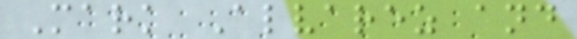Mark Alvarez and
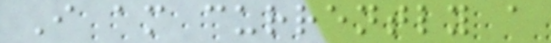I am currently a
